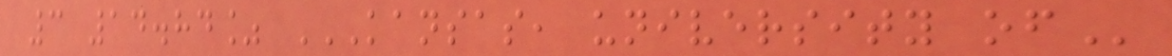3 14.84% KANSAS, UNIVERSITY OF
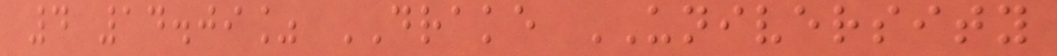4 14.09% DRAKE UNIVERSITY
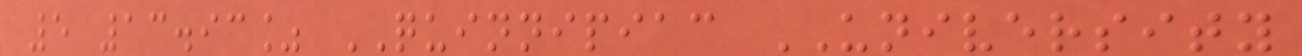5 13.93% QUINNIPIAC UNIVERSITY
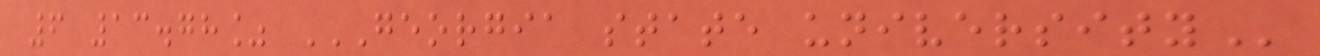6 13.78% GEORGIA STATE UNIVERSITY
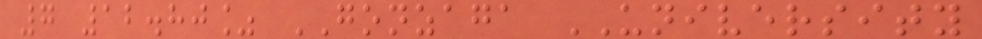7 12.80% GONZAGA UNIVERSITY
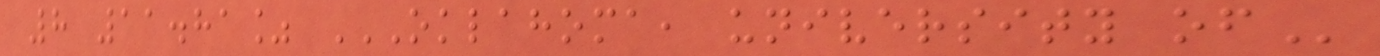8 11.81% OKLAHOMA, UNIVERSITY OF
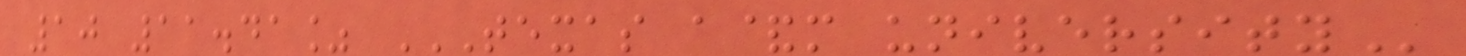10 11.41% TEXAS A&M UNIVERSITY
